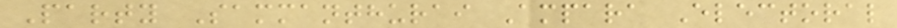Party Sammanthurai Ampara Electoral
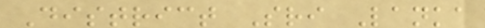District Sri Lanka
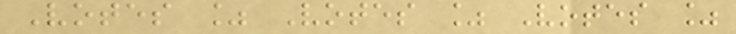Votes % Votes % Votes %
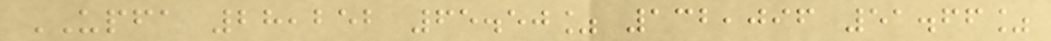UPFA 28,252 65.50% 132,096 51.66%
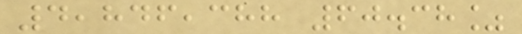4,846,388 60.38%
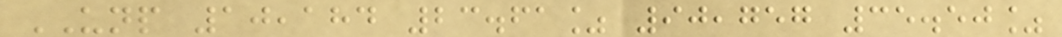UNP 10,184 23.61% 90,757 35.50%
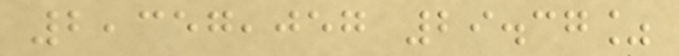2,357,057 29.37%
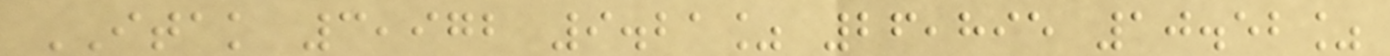ITAK 3,972 9.21% 26,895 10.52%
